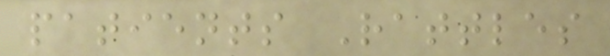patients Rattles
